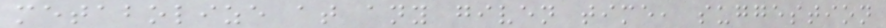metabolize at any given time, suggestion
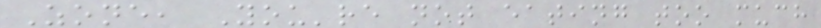Zone, You're not eating too much
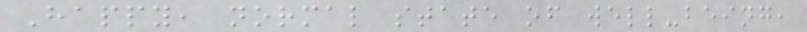Happy, normal state of well-being,
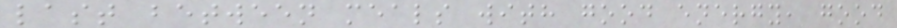last between meals with good energy, good
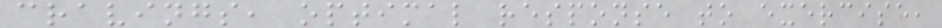cravings, optimal response to exercise,
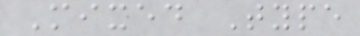Mixed Type
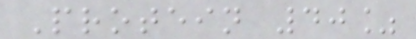Protein 40%
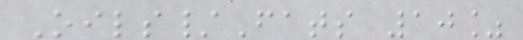Oils/Fats 10%
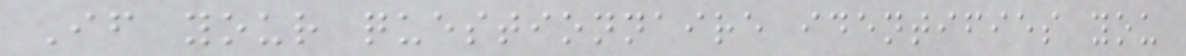If your questionnaire identifies you
